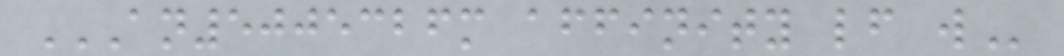AN5005326M AFFINITY LF W
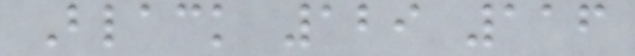Black 129 116
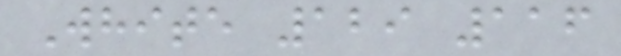White 129 116
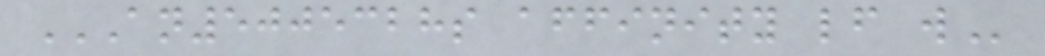AN5005328S AFFINITY LF W
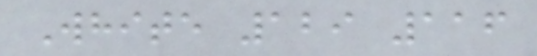White 129 116
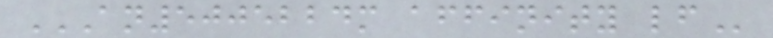AN5005224M AFFINITY LF
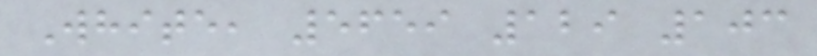White, 5659 129 103
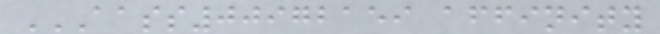AASS00972159 AFFINITY
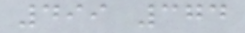499 374
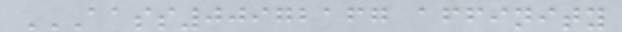AASS00972167 AFFINITY
